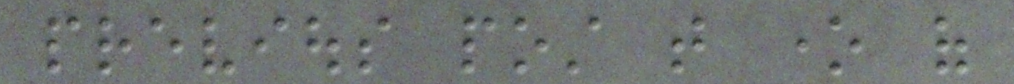previous post that one of
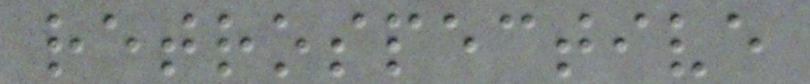retrospective
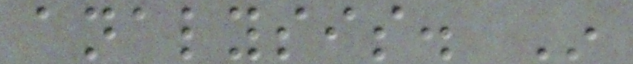analysis. In
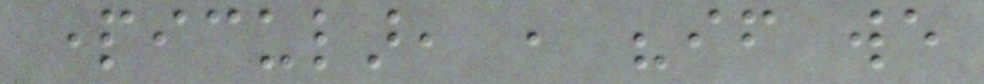particular, , "if we
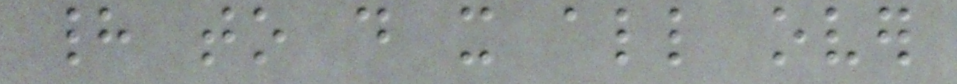had to do it all over
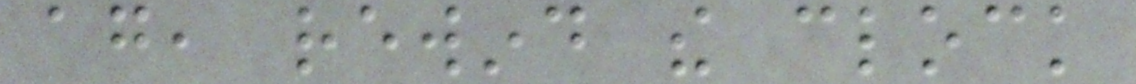again, rewind the clock
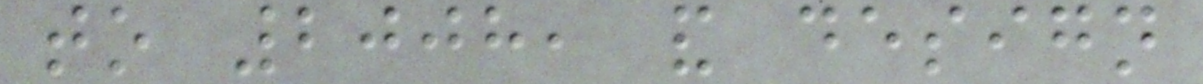to 2008, and design
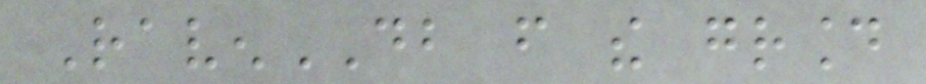RavenDB from the ground
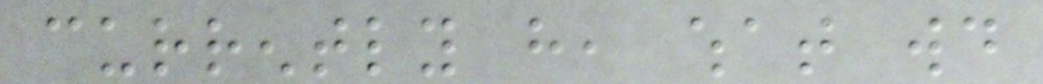currently have, what would
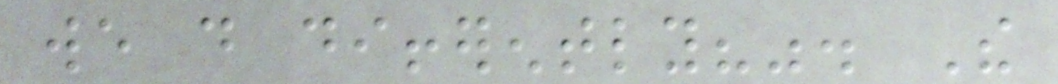we do differently?". The
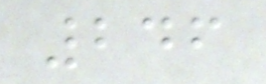246
